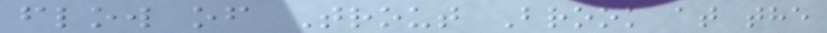flow of Trout Brook at the
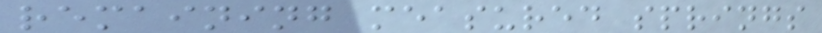remaining measured springs
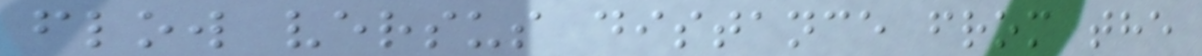flow versus distance from the
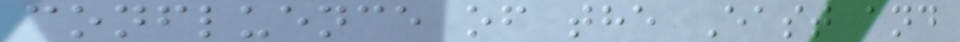confluence of the East and
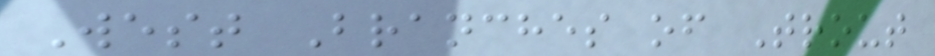West Branches of Trout
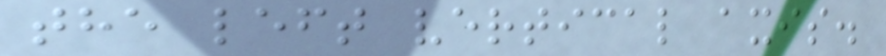the left vertical axis.
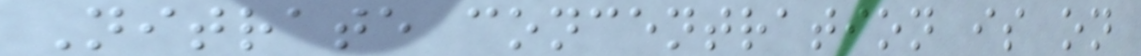Nitrate concentration is on
